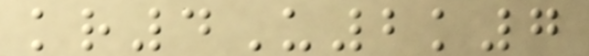kr4U2k7
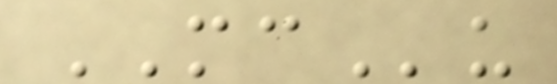MCu
